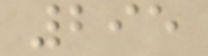295
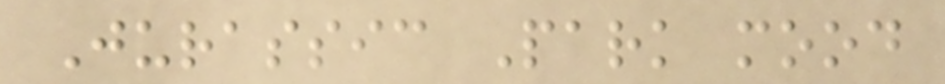Jurassic Park mood
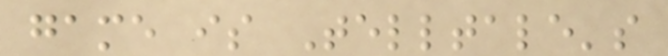game is Telltale's
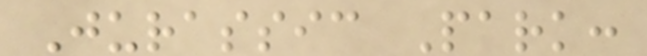Jurassic Park:
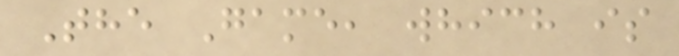The Game, which is
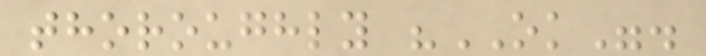thoroughly "OK".
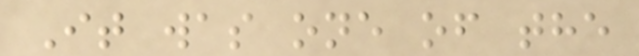It was one of the
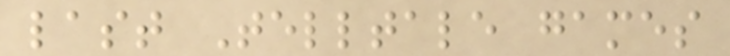last Telltale games
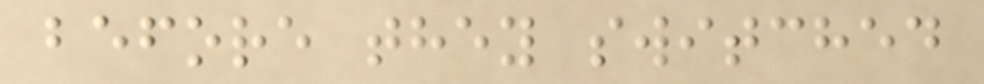before they switched
